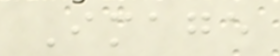Image
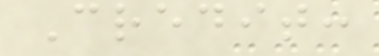Credit:
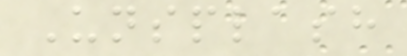Unsplash
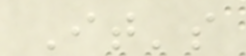It's
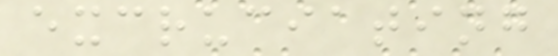excruciating
